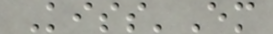Kiss'Em
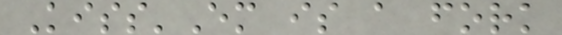Kiss'Em is a fork
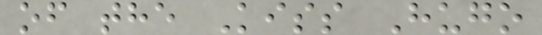of the Kiss Hugo
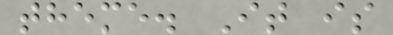theme. It is
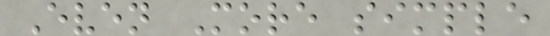Even More simple
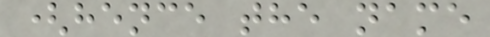(hence the name
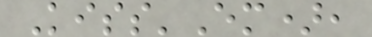Kiss'Em),
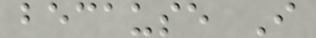because I
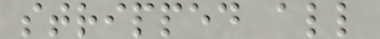stripped all
